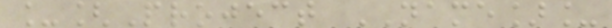_[Project NAME]_
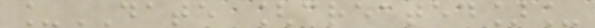_DATE [created]_
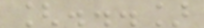[...]
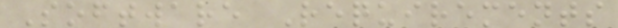Software Requirements
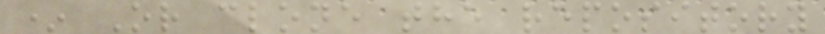* Or clone the repository
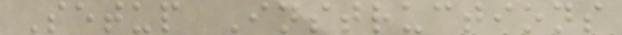Setup Instructions
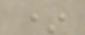*
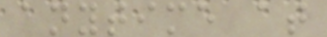anytime at
